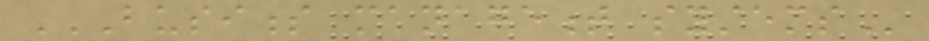BUSINESS MANAGEMENT SYSTEMS
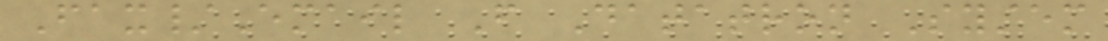Fax/Email From Datatron System
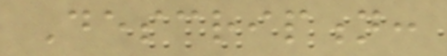Description:
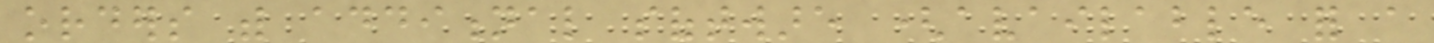orders with additional software (available for a
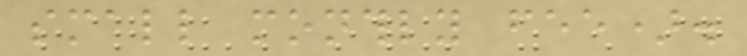small monthly fee).
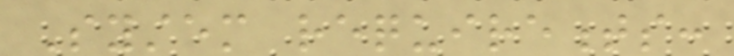System requirements:
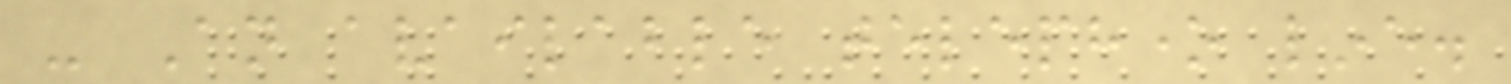- An available telephone line.
